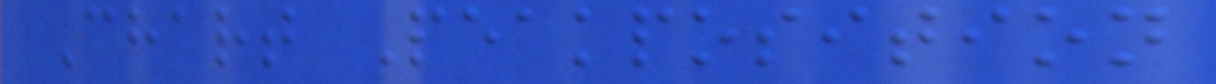Chart Peakposition
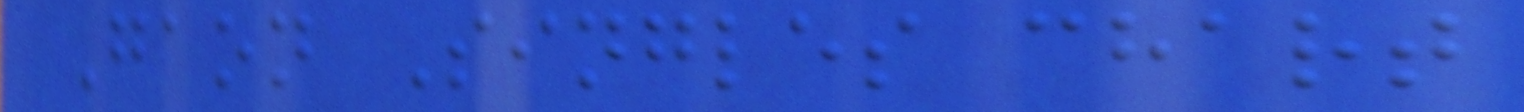Gaon Singles chart
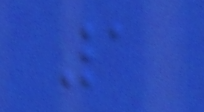1
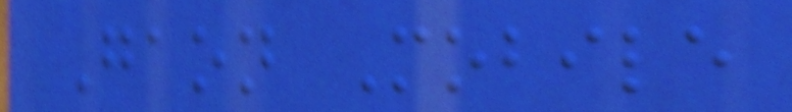Gaon Mobile
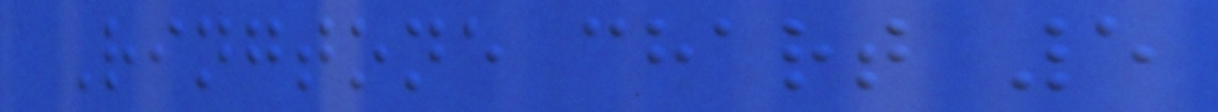Ringtone chart 5
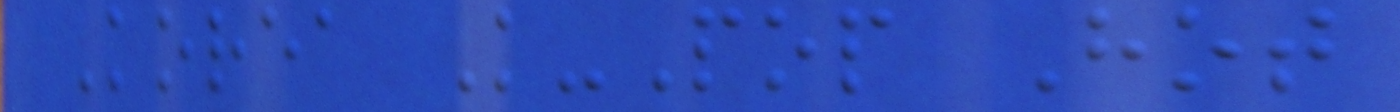Korea K-Pop Hot
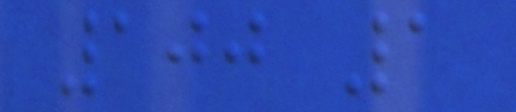100 1
